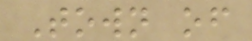Town of
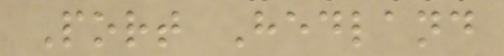Port Hedland
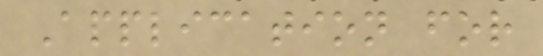Application for
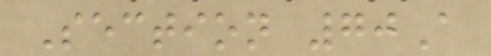Section 70A
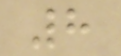8
